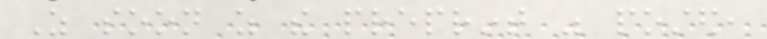As soon as the preprint was posted,
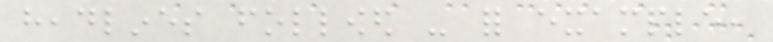headlines followed - for example,
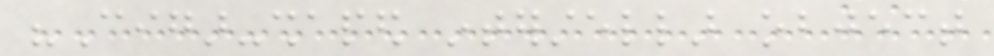"Cigar-shaped interstellar object
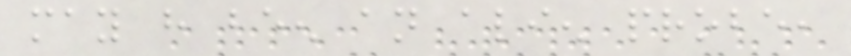may have been an alien probe,
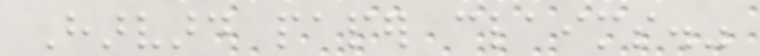Harvard paper claims."
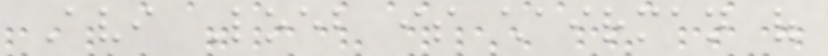Avi Loeb is chairman of
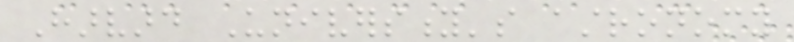Harvard University's astronomy
